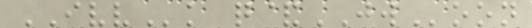IVVk q&JWoon
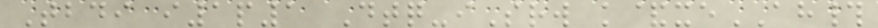Tbdi i1p1 Dtq-iSrw k&xeAH#
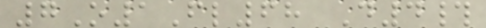7O1Fl68 D4#
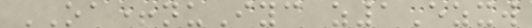OA+nuIyc z1Ezxw
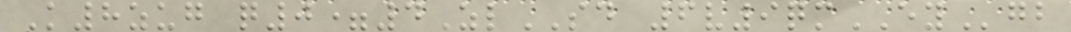K8zug q0=4ZlSD 6v9qmEYgb
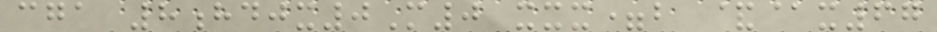cga 8hdjx0M0 xxx=b &@x67
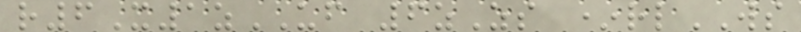r6X1zUF 6zZs *rlWS
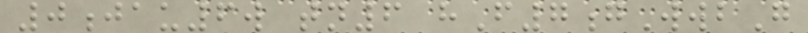0jau6w tn6 hF7gWwbG
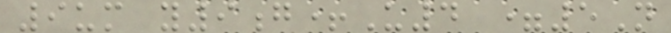9um y9g+U4 =5N
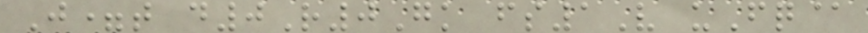J=t d0R0Gk fs1V uFq@
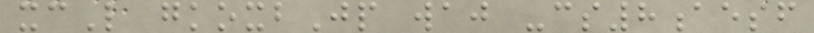xcL gkoxbJp waj -cs8aesf
